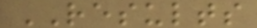RESULTS
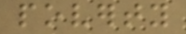poverty
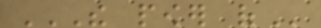THE POWER OF
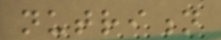nutrition
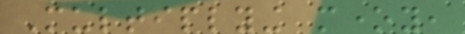Multiplying money,
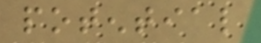potential
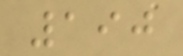190
